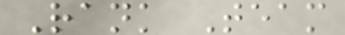Rank Team
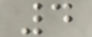4
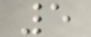5
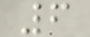6
